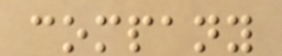company
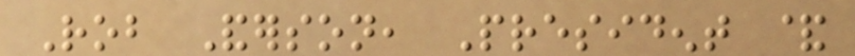Rob Anderson, President &
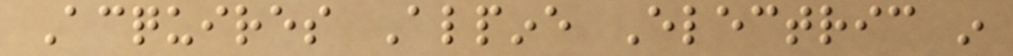Acquires Alpine Electric in
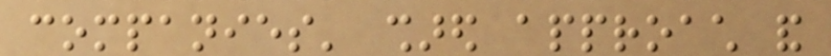companies' shared approach and
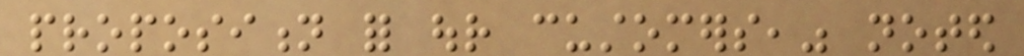proposition for our customers," noted
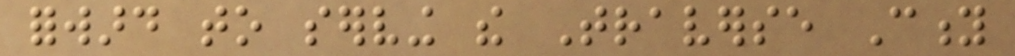forward to serving the Traverse City
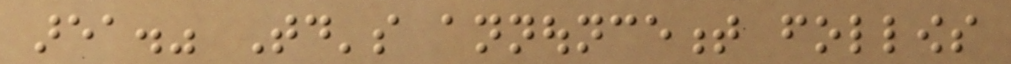area." Today's announcement follows
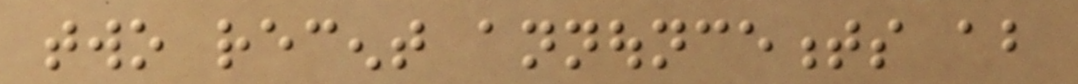two recent announcements about
